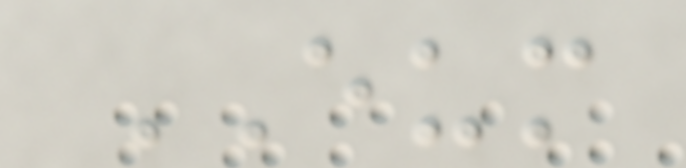EUM
